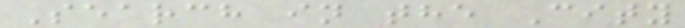Search in the City
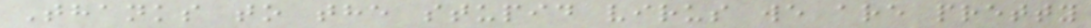Thanks to the stupid virus we are pretty
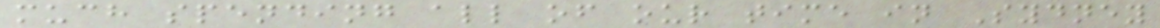much spending all of our time in Sydney
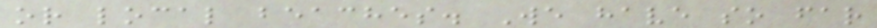or local beaches. We have so far
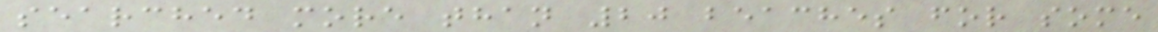searched more than 20 beaches for some
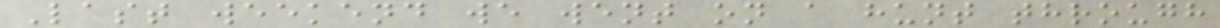Last weekend we went on a hunt through
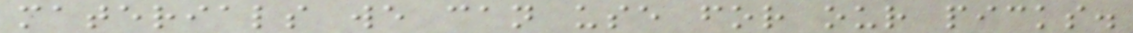materials we can use for our picks.
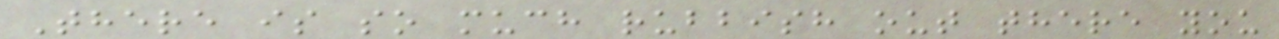There is so much rubbish out there you
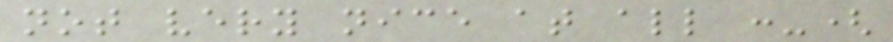not very nice at all :-(
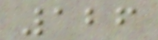126
